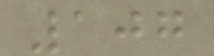107
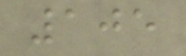105
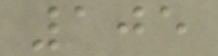105
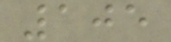105
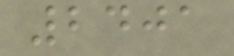2401
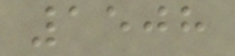1508
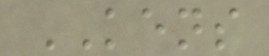KENS
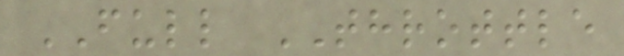FULL THROTTLE
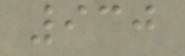930
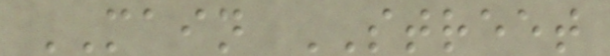MAIN STREET
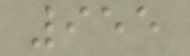955
